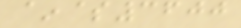~$3600
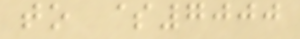to $7000
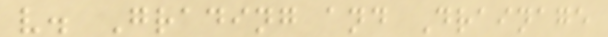v. Grading and Drainage
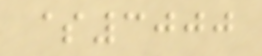$3000
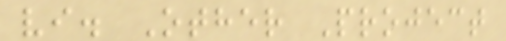vi. Other Project
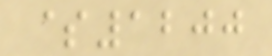$1200
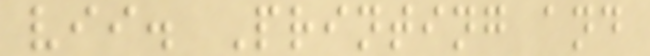vii. Printing and
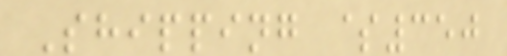Shipping $350
